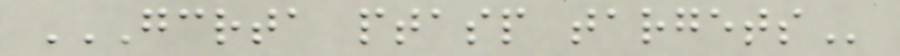GCRTA PTASP TARGETS
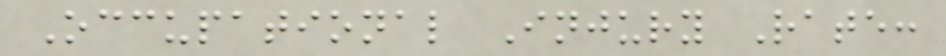Occupational Injury Rate:
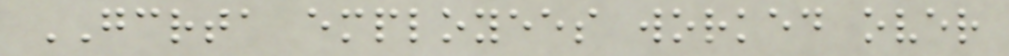GCRTA employees worked over
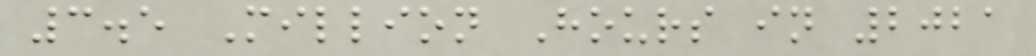3.5 Million Hours in 2021
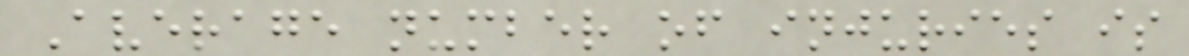Average number of injuries is
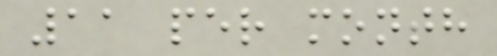11 per month
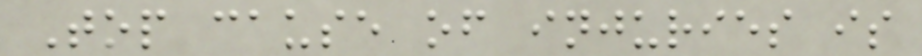Top cause of injuries is
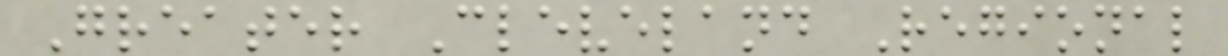Greater Cleveland Regional
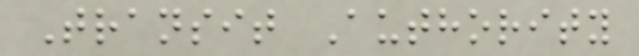Transit Authority
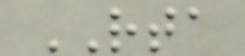RTA
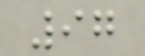97
